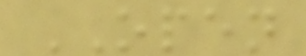OPEN
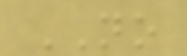NO
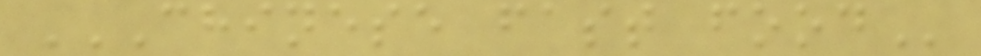CHINESE FAST FOOD
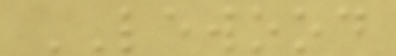LEWOOD
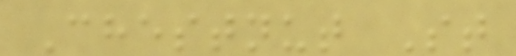Chestnut St
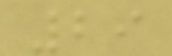29
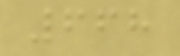668
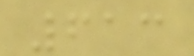613
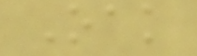Oak
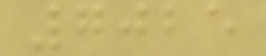7025
